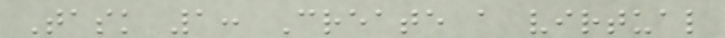Task 1: Create a virtual
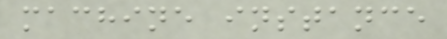machine instance
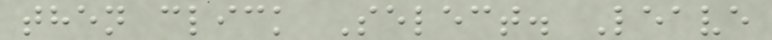then click Select. Leave
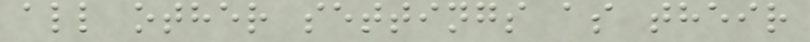all other settings as their
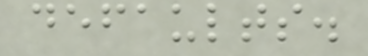defaults.
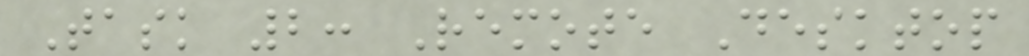Task 2: Remote Desktop
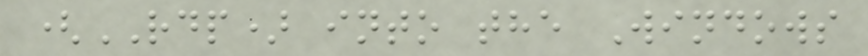(RDP) into the Windows
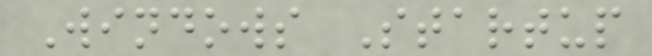Windows Startup
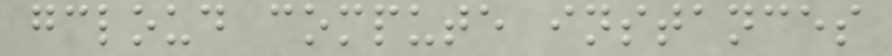gcloud compute instances
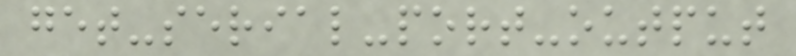get-serial-port-output
